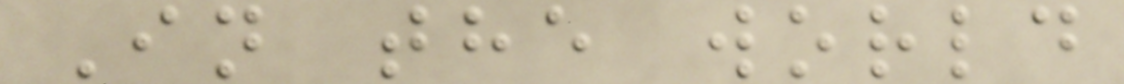In the world
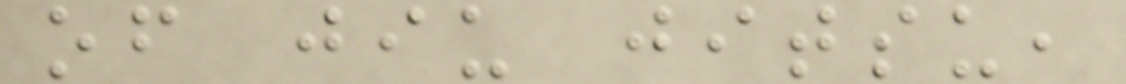of jiu jitsu,
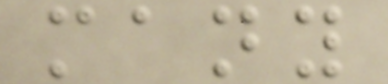many
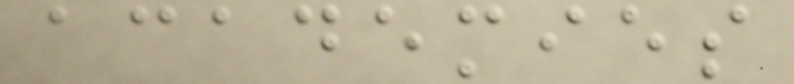academies
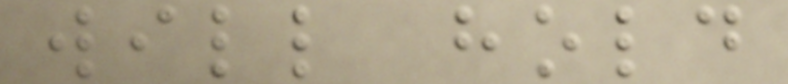will hold
